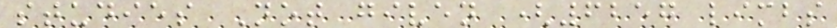studies Not given (6257 limbs
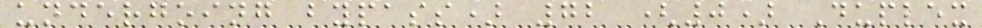undergoing bypass) 72 (0) Duplex
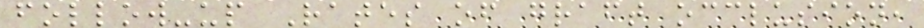follow-up Rates of graft occlusion,
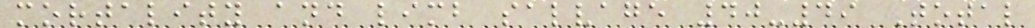mortality and limb salvage 40-49 Total
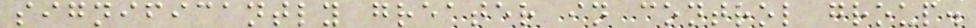significantly greater in control group.
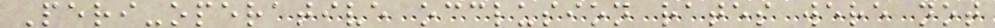Peri-operative occlusion rates were not
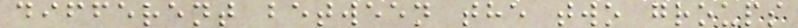different between the two groups
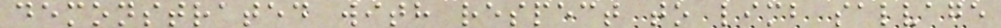demonstrated with respect to limb salvage
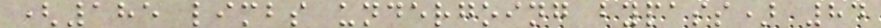(185 limbs undergoing bypass) 84
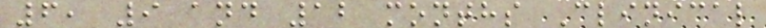6, 9 and 12 months Clinical
